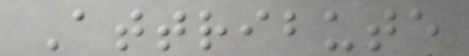Attribute
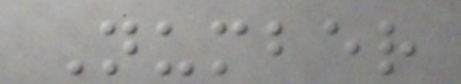Number
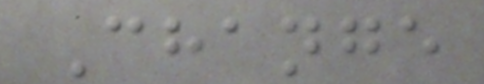Change
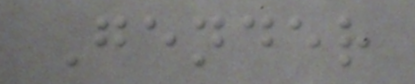Gender
